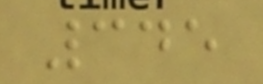345
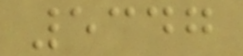5347
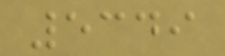5349
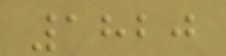1820
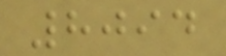8094
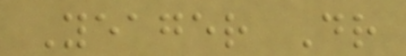Yeager Dr
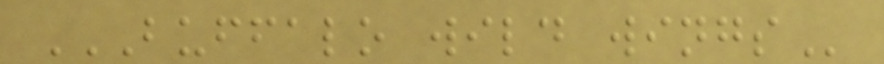BUFFALO WILD WINGS
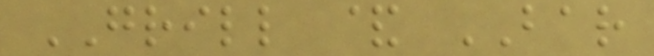GRILL & BAR
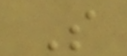S
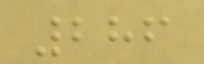286
